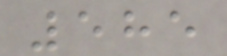585
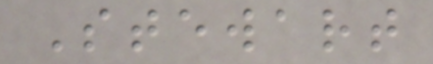Stewart
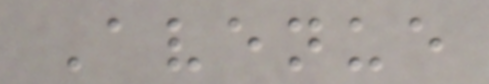Avenue
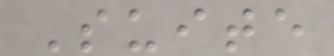Suite
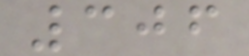306
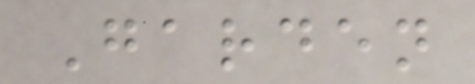Garden
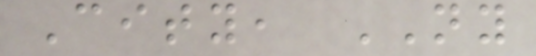City, NY
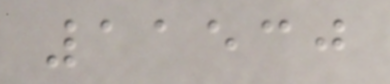11530
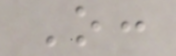O:
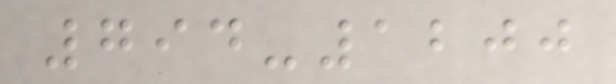794-1200
